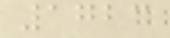1723
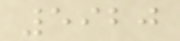5920
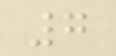7
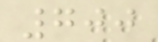700
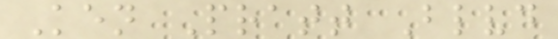Ken Pratt Blvd
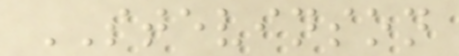STEVINSON
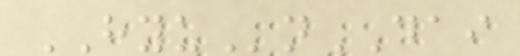HYUnDAI
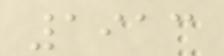1913
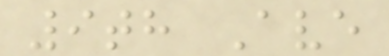9th Ave
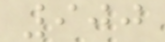900
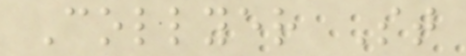Collyer St
